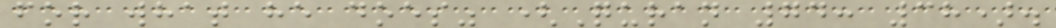for what he does" (Quran 74: 38).
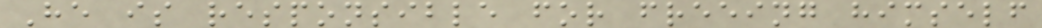He is responsible for freeing himself
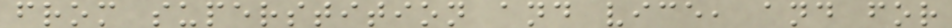from superstition and vice, and for
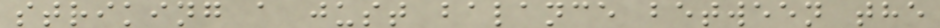striking a just balance between the
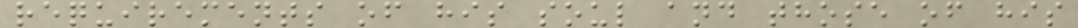requirements of his soul and those of his
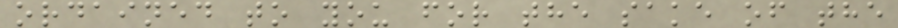ordained to you for the sake of the
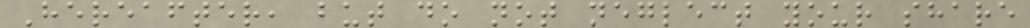Hereafter, but do not neglect your share
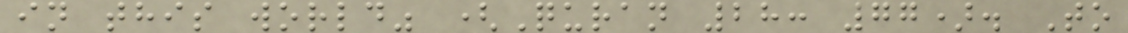in this world" (Quran 28: 77). To
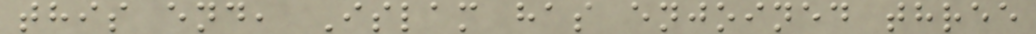this end, Islam has enjoined three
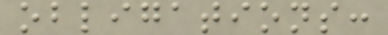obligations:
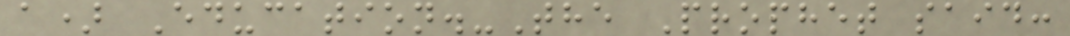a) Education.-The Prophet said:
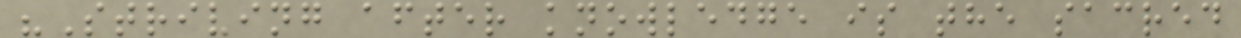"Striving after knowledge is the sacred
